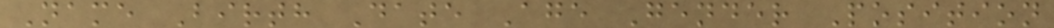Name Birth Date Age Gender Position
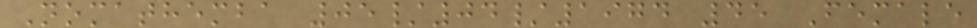Nomathemba 05/04/1974 45 Female
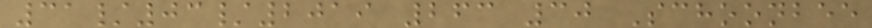31/03/2019 263 30 Schoonbee
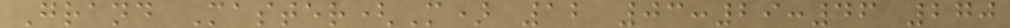Grand Master(M) 12 03:29:46 270
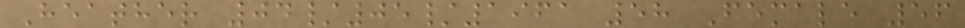Heather 04/05/1961 58 Female 56
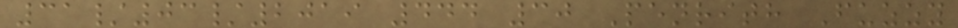31/03/2019 444 30 Penrith Fuzzy
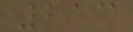213
